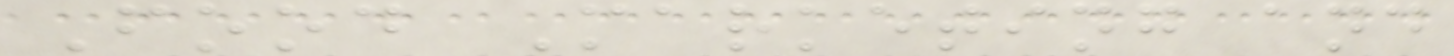Food Marketing and
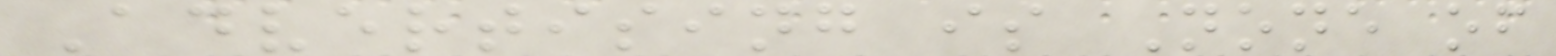Advertising is None of
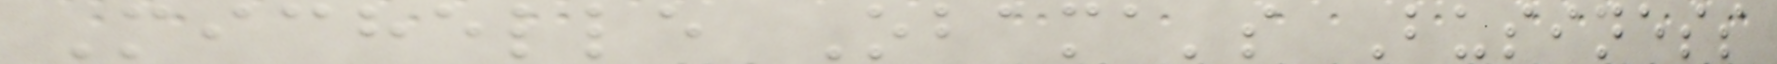Michelle Obama's Business
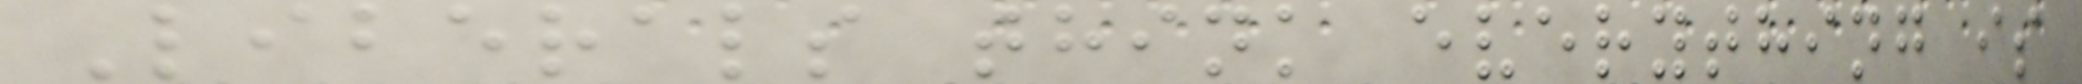Liberals think everything is
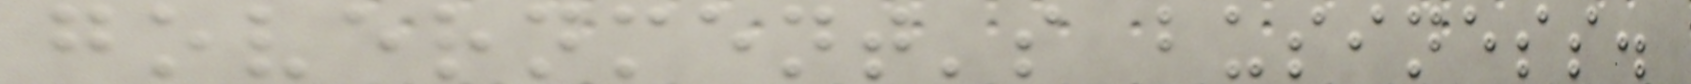government's business.
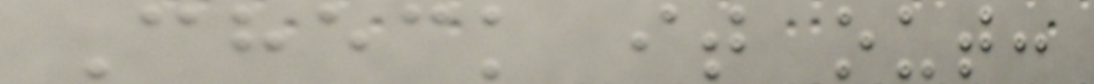Check it out:
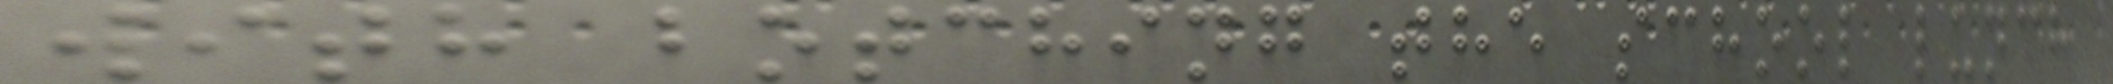with botching the school lunch
